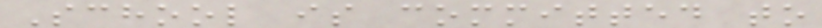School is committed to
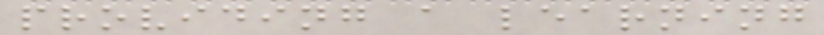providing a learning
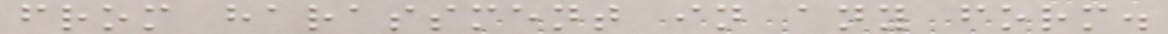from harassment in any form.
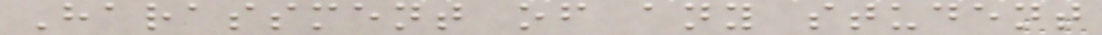Harassment of any student
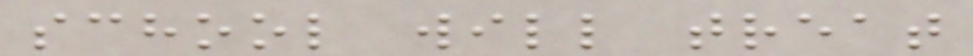school will treat
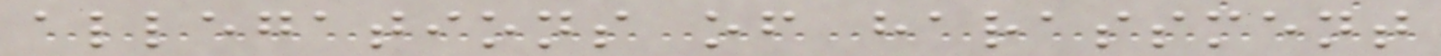allegations of harassment
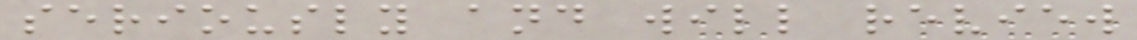seriously and will review
